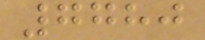7780
